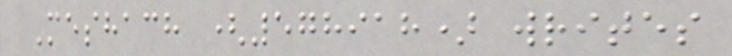Meshach (578918) writes
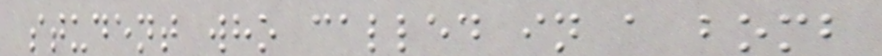student who called in a bomb
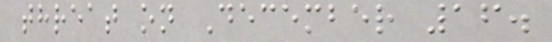threat on December 16.
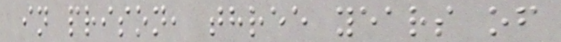in prison, three years of
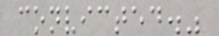convicted."
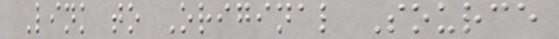Link to Original Source
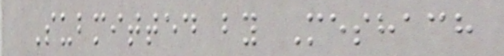Submitted by Meshach
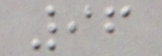96
